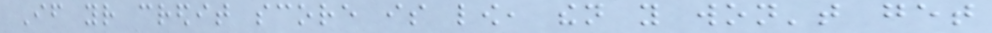If your credit score is low, then you won't get
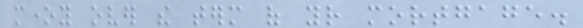money over the term of your mortgage.
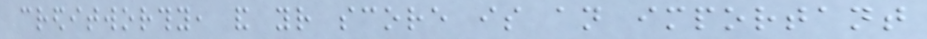creditworthy, and your score is an important
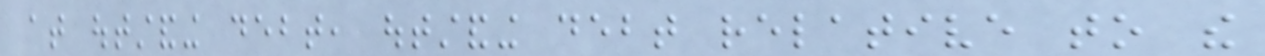at outstanding debt, outstanding debt relative to the
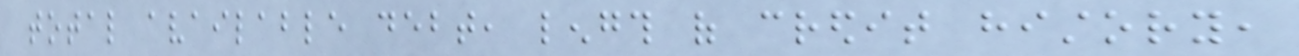total available debt, length of credit history,
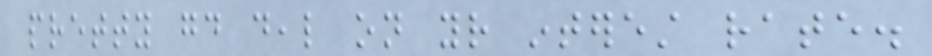pretty good deal on your interest rate.
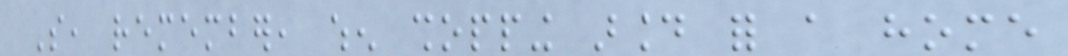So, remember, when shopping around for a home
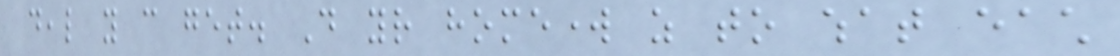deal you can get. Do your homework as to what each
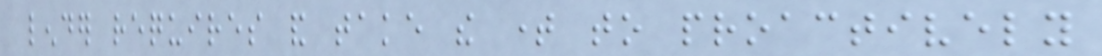lender requires and take the time to proactively
